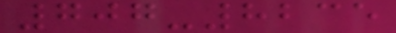707-8235
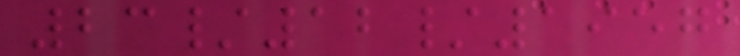23/12/1957
